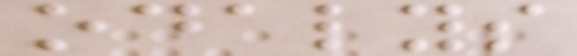odalys
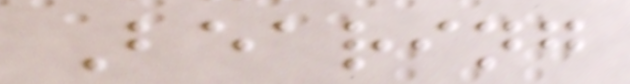Bearing
